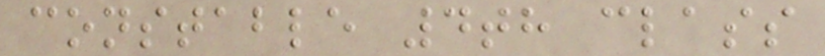constable 4th class
